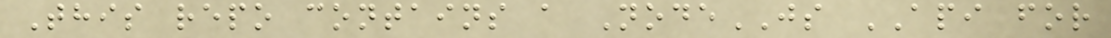This repo contains a NodeJS API for
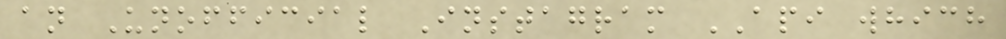an Unofficial Instagram API which
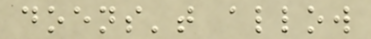doens't allow
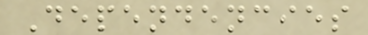Dependencies
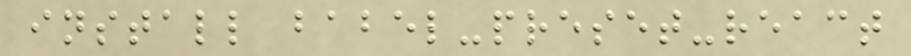install babel-preset-react
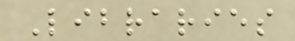Libraries
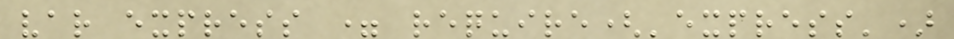var express = require('express')
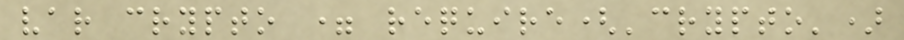var crypto = require('crypto')
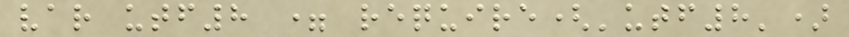var utf8 = require('utf8')
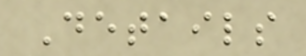Details
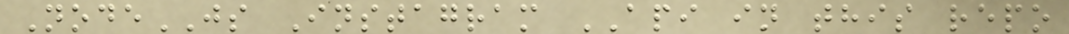NodeJS Instagram API in this repo
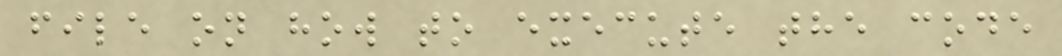file on how to execute the code
